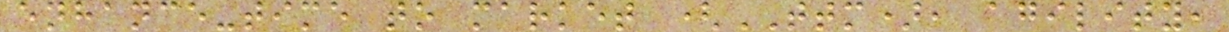enhance-time to market (TTM), agility,
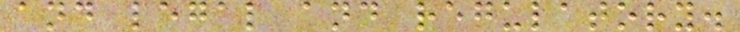and legal and regulatory.
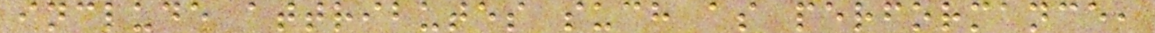include attributes such as performance,
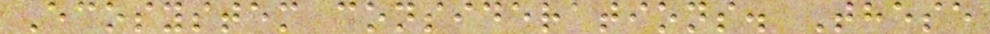Ecosystem considerations. These
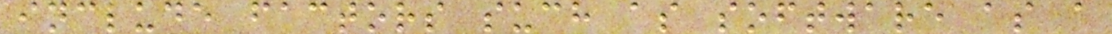include factors such as software as a
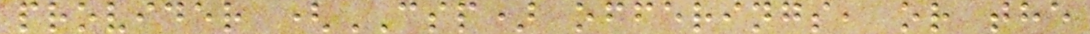provider (CSP) offerings, or the
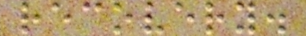recovery.
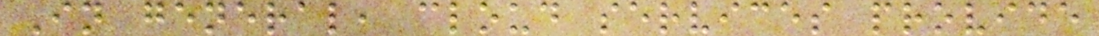In general, cloud services provide
